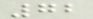72
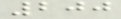200
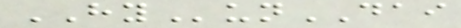HYunDAI
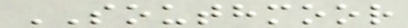SOUTHMOOR
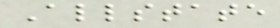Allstate
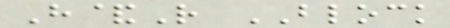H&R BLOCK
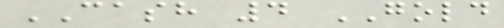CASH 4 GOLD
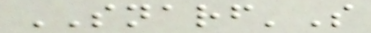SNARF'S
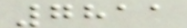7811
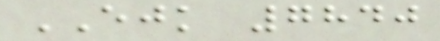EJK 7840
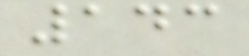143
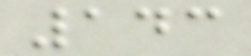143
